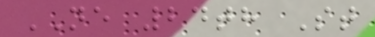NE 24th St
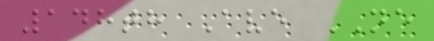148th Ave NE
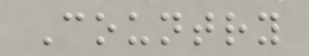Country
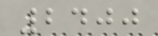2400
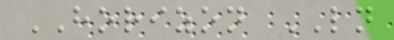HORIZON LN
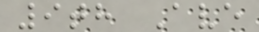9th Ave
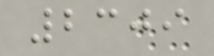2309
